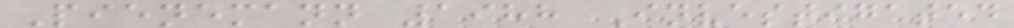Pienemann 1988 Investigated
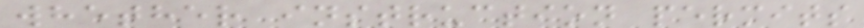whether instruction permits
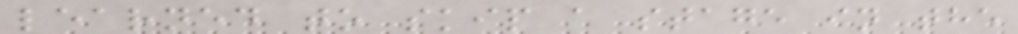learned to skip a stage in the
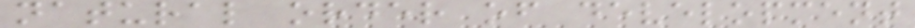natural order of development
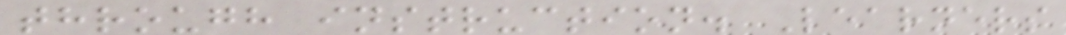through instruction. Learners
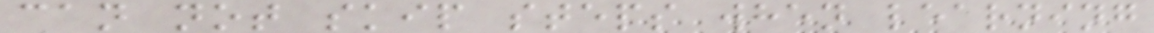can not skip steps when learning
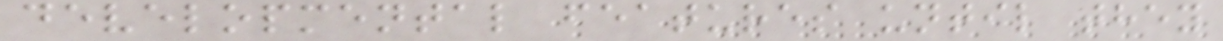developmental features until they
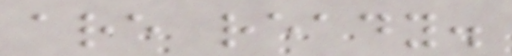are ready.
